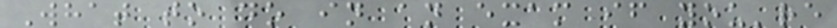What to do in an exam if you're
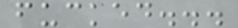fucked...
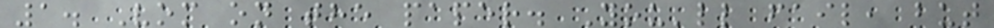1. Vom on the paper. You'll fail, but
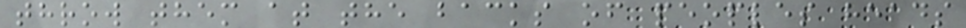throw them at the backs of peoples heads
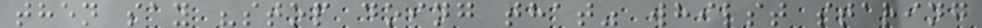then say "stop doing that" whilst staring
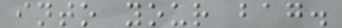into your bag.
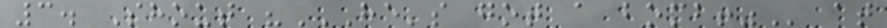3. Shout "HE'S GOT A BOMB!" at
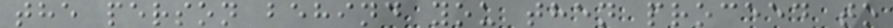the person behind you then proceed to
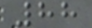88
